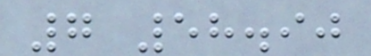7 58.90
